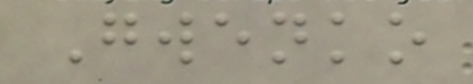Gwenko
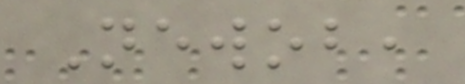Newob,
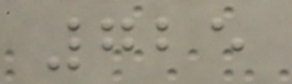725
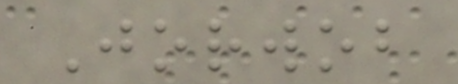Jorwob
